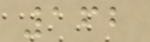162
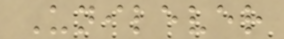Unilever
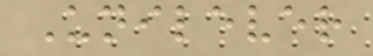Unilever
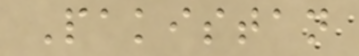Pakistan
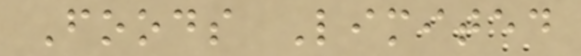Foods Limited
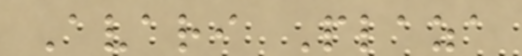Avari Plaza
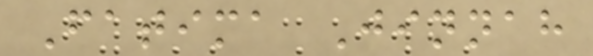Fatima Jinnah
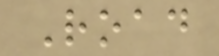Road
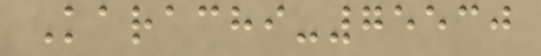Karachi-75530
